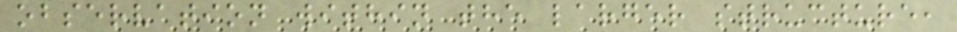observation within the larger structure,
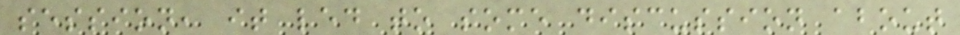session, it led to some discussion about
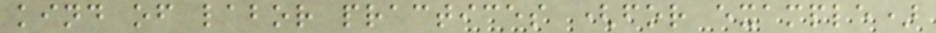kind of labor practices (for example)
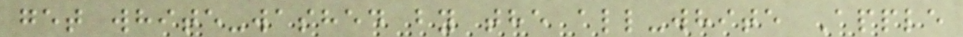get white-washed by the all-white Apple
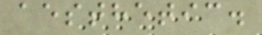aesthetic.
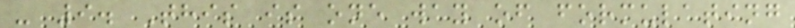- 9. This is one way of formulating
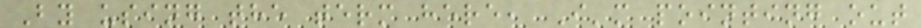By using the term here, I'm pointing out
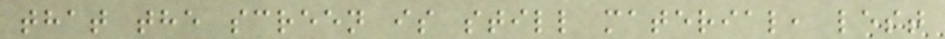that the screen is still material, lest
